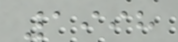1998
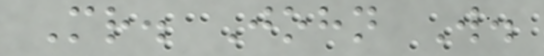Mr. John W.
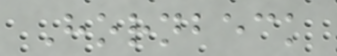Hornbeck
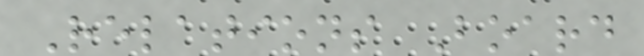Relations Board
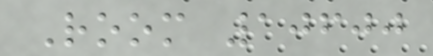Room 10600
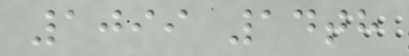1099 14th
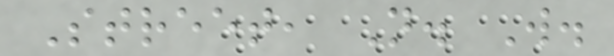Street, N. W.
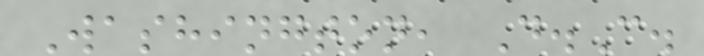Washington, D.C.
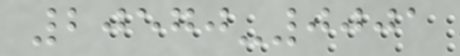20570-0001
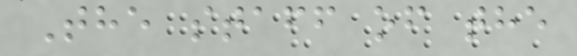The staff of the
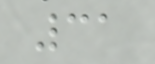31
